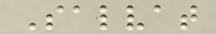Salvat
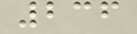236
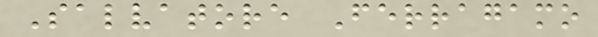Salvatore Ferragamo
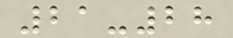21-28
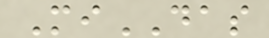MiDAS
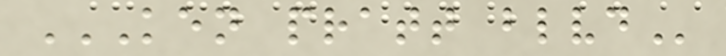KEN PRATT BLVD
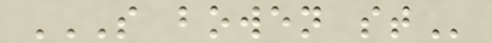S BOWEN ST
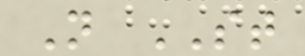N ST
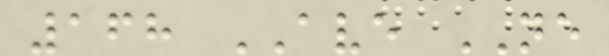168 AVE NE
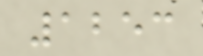1253
